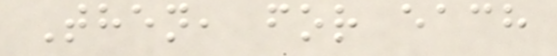Then, for each
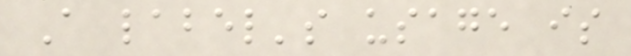A label's usage is
